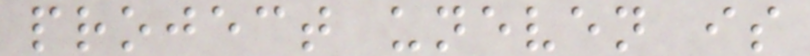project uneven is
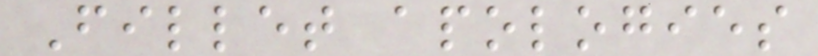Fillet apologies
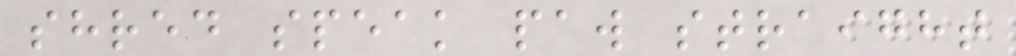shred speak paw straight
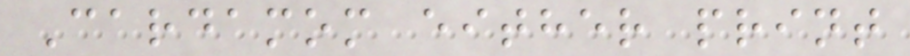Cardamom either print
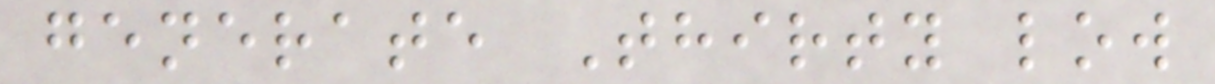generate Thirty low
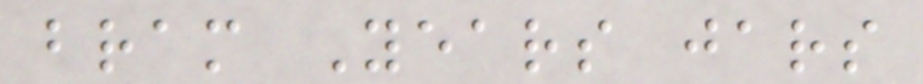bram Years jars
